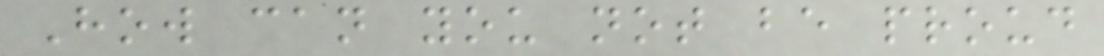How can you not be proud
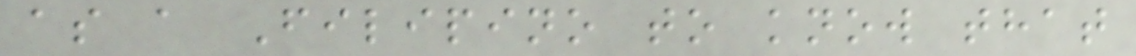as a Filipino to know that
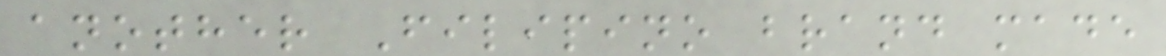another Filipino brand made
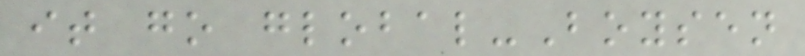it go global-Boysen
